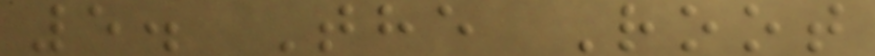5. The Root
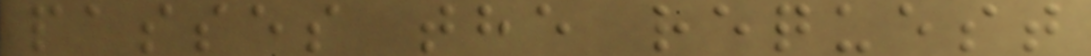passes the request
